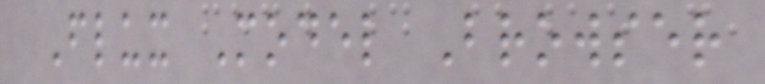Flux Model Browser
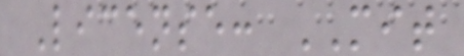License: MIT
